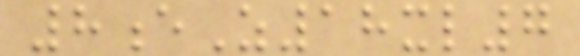8eZ18xl7
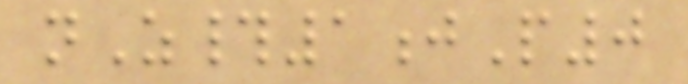nZ#1jP0
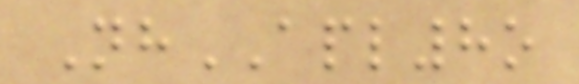NhAPL8o
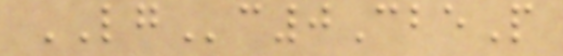LGc0CbeP
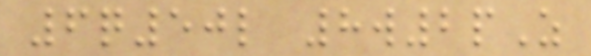6q50l 8w2pZ
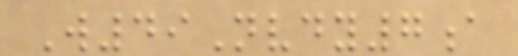W49Nvdy7a
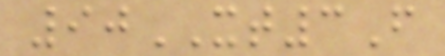90XT3F
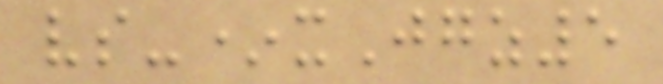vs-*xJgz5
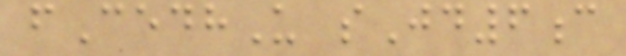fCedhU sJd6c
